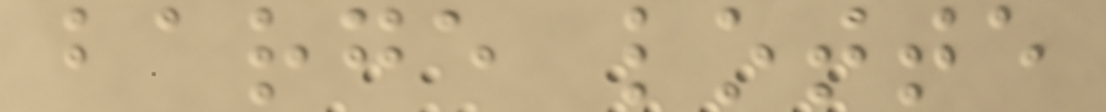barge lotte
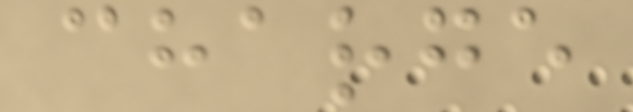charge
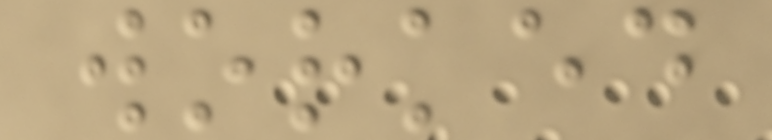worked
